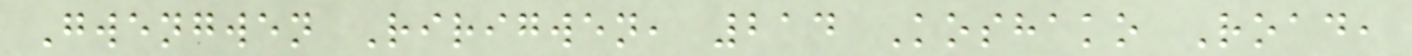Gwengwen Ririgwen, 214 Koshako Road,
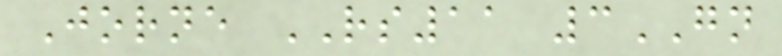Jorne RS11 3GN
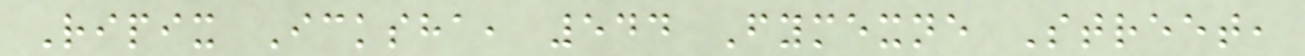Ripix Icksha, 544 Fymexne Street,
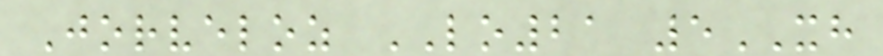Jorveloz LO21 5XH
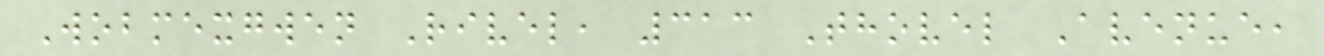Wobmexgwen Rivel, 313 Thovel Avenue,
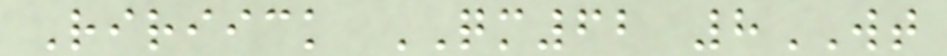Ririick QM62 8WT
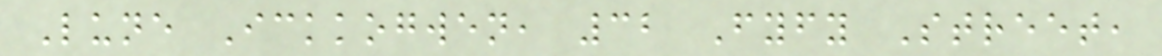Lune Ickkogwen, 32 Fyfy Street,
